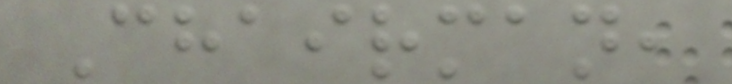Chairman,
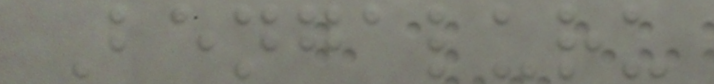Bengaluru
